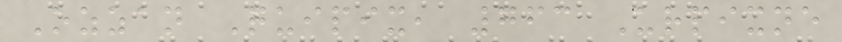Ozzan Quipix, 763 Urpixne
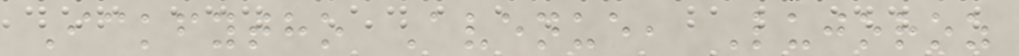Ickfytho Avenue, Lujoroz
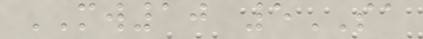MW10 5SA
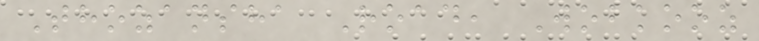Thozansha Road, Wobkooz
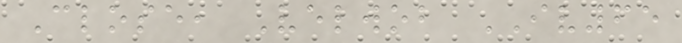Close, Velwob IV65
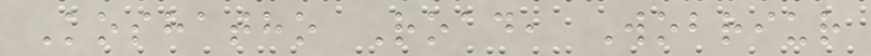Koshatho Road, Wobriur
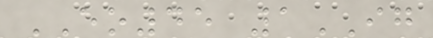EO45 1IG
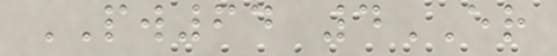PW64 4ER
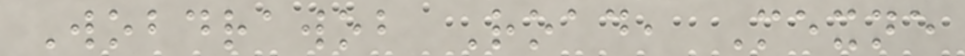Wobdrawob Road, Mexne
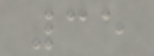35
